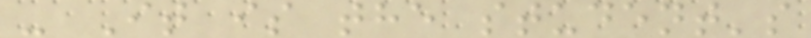- It is the student's
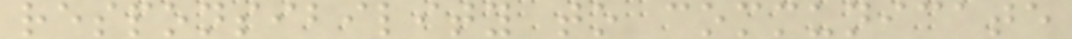responsibility to communicate
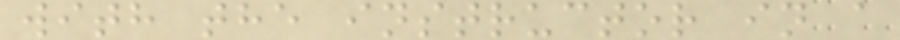with the instructor in a
